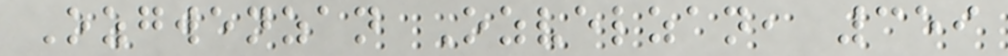Ozgwenzan Ozvelzan, 359
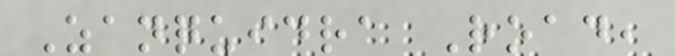Zanquidra Road,
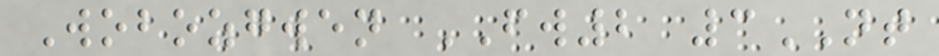Wobozgwen FW2 3NT
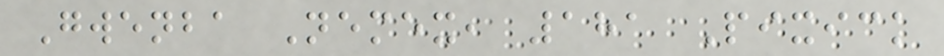Gwenba Nemex, 181 Pixick
